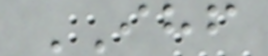IHF
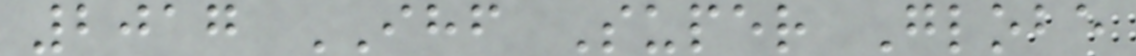2017 IHF Super Globe
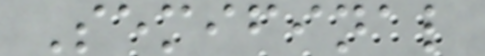Semifinal
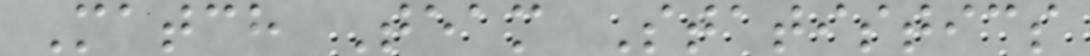Match Team Statistics
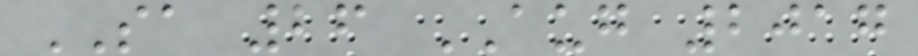SA 26 AUG 2017
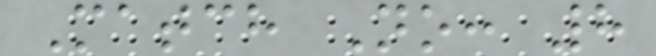Match No: 8
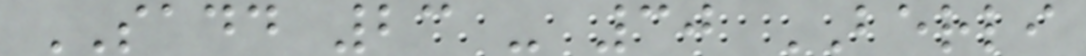SADD 23 - 30 BERLI
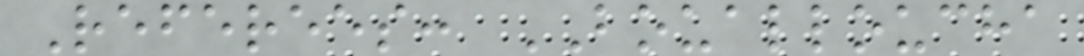Referees: BOUALLOUCHA
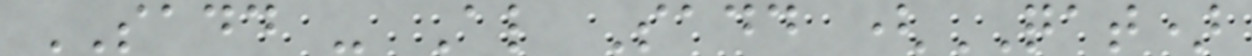SADD - Al Sadd (QAT)
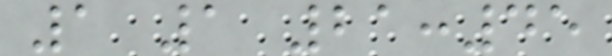1 1 21:45
